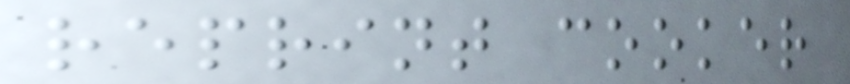reprint cooker
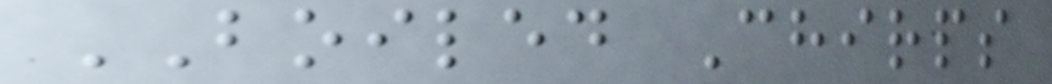BOILED Chirps
